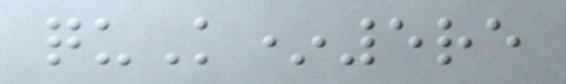quK*5re
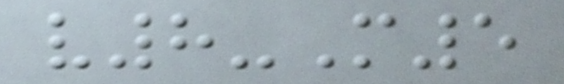v8-M5
